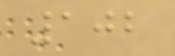102
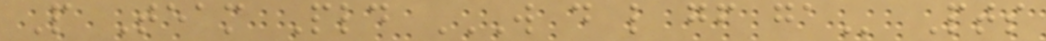P Team Pld W D L GF GA Pts
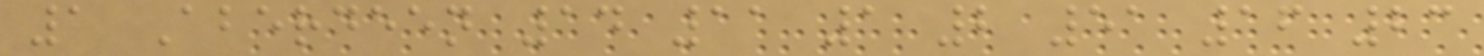1 Aberdeen 14 11 1 2 51 16 23
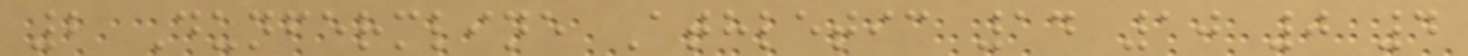2 Dunfermline Athletic 14 10 0 4
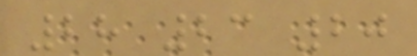28 23 20
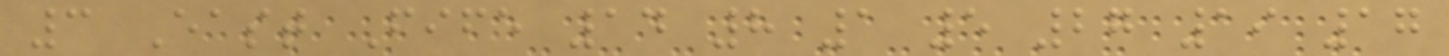3 East Fife 14 8 1 5 27 19 17
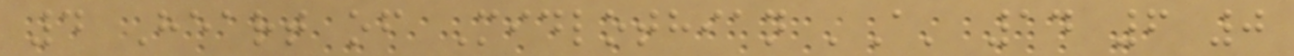4 Heart of Midlothian 'A' 14 6 0
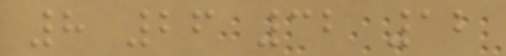8 26 32 12
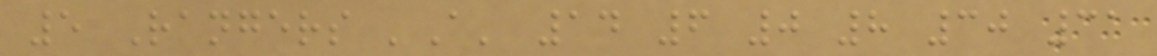5 Rangers 'A' 14 6 0 8 30 31
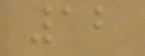12
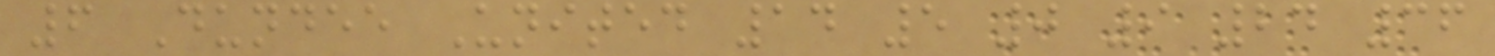6 Dundee United 14 5 0 9 24 36
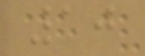10
